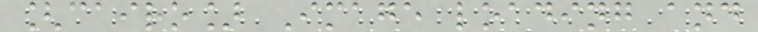[cairo] Image loading and
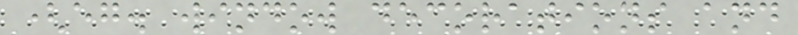(eg. window decorations and
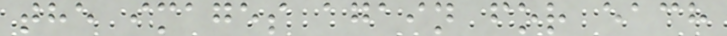the images again for each
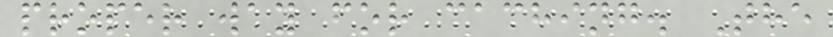proper way for caching. The
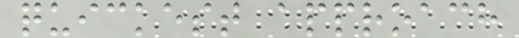quickest approach
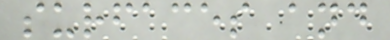surfaces and
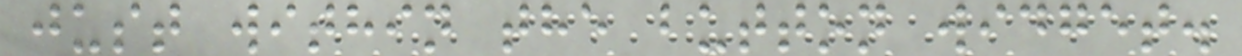just within the button widget.
